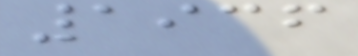1936
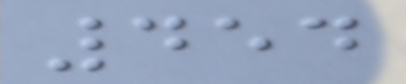454
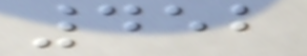452
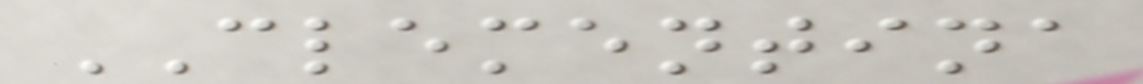CLEMENTINA
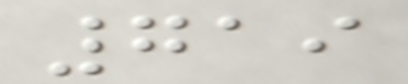719
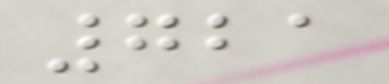721
